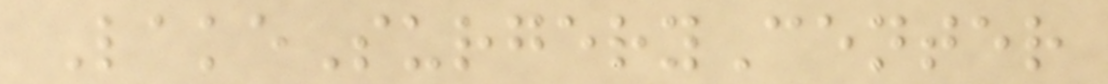LakeSurgeryCenter
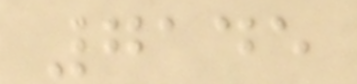7145
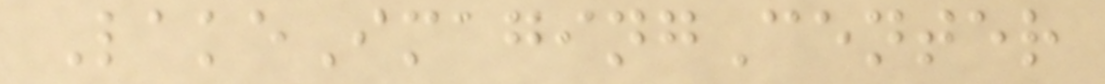LakeImagingCenter
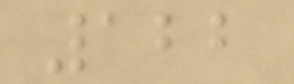122
